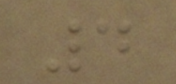4
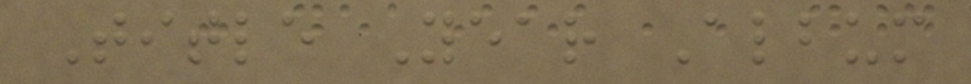Title Year Album
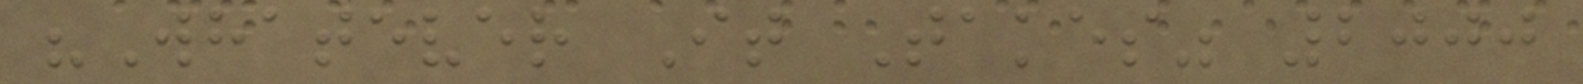"Whatever It Takes" 2000
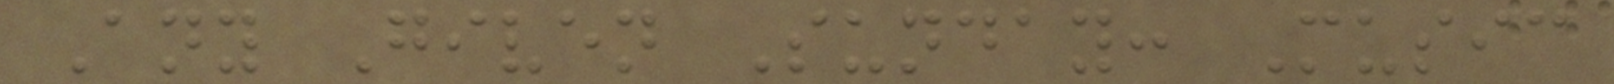Any Given Sunday: Music
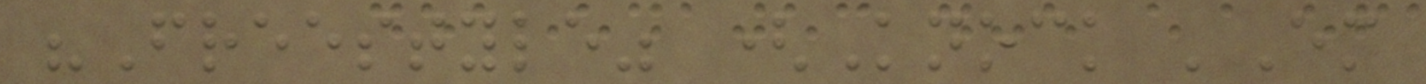"Freestyle" (Knock 'Em
